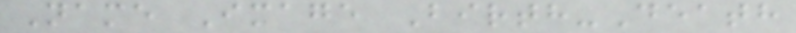Name Image Birth-Death
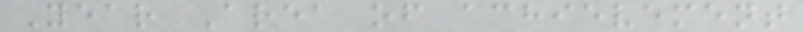Year Area of achievement
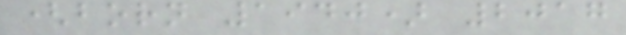(born 1940) 2017
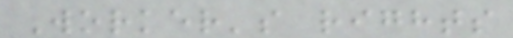Worker's rights
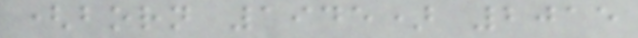(born 1945) 2015
